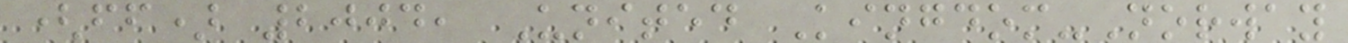(ff) 2004, United Kingdom-Norway
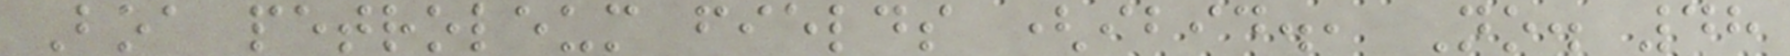Boa petroleum fields (ibid., No. 48
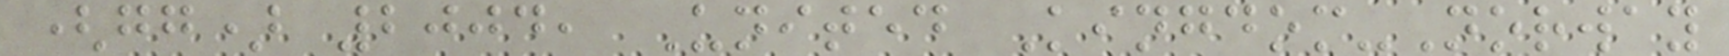(gg) 2004, United Kingdom-Norway
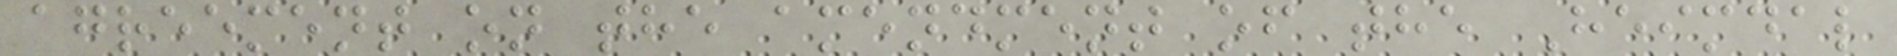agreement on the amendment of the Heimdal
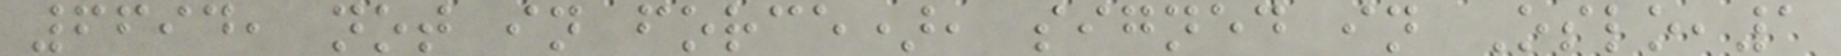6694, not in force), signed in Oslo,1
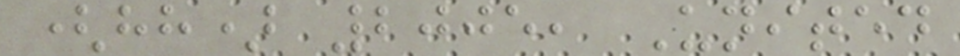(hh) 2005, United
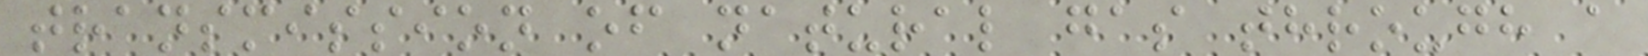transmission of natural gas through a
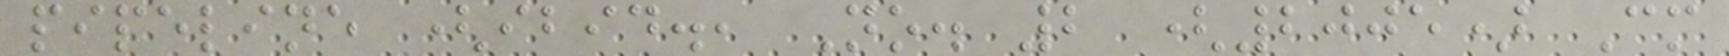pipeline (ibid., No. 2 (2005) Cm
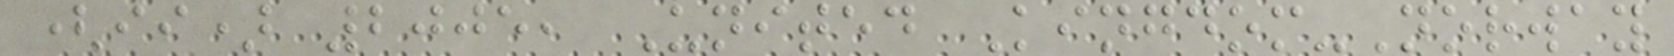(ii) 2005, United Kingdom-Norway
